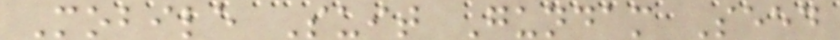Mobile Suit Gundam Seed
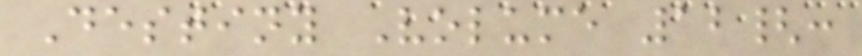Destiny Volume 12{:
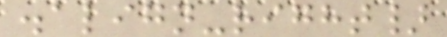.align-right}
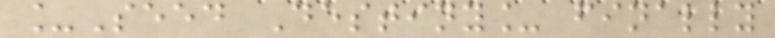_Seed Destiny_ finally
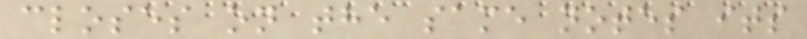closes on the same notes its
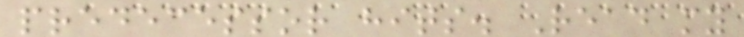predecessor hits. Read my
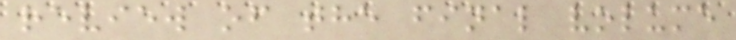review of the final volume
